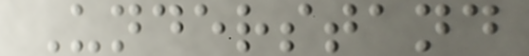Understand
